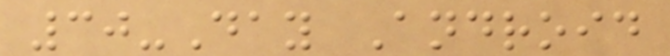30-Day Android
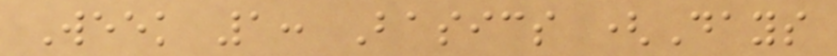Week 1: Basics (Days
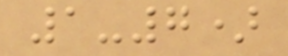1-7)
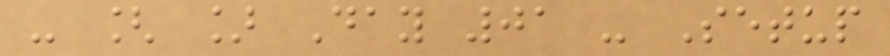- [ ] Day 01 - Setup
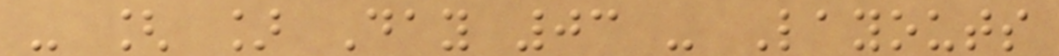- [ ] Day 03 - Layouts
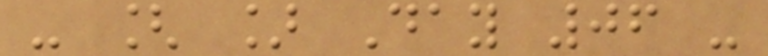- [ ] Day 06 -
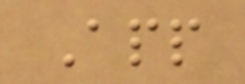App
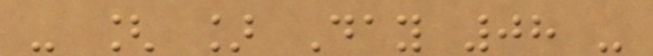- [ ] Day 08 -
